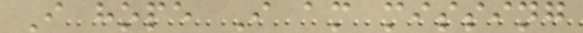I hope I am missing
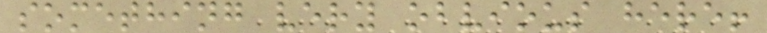something very obvious here!
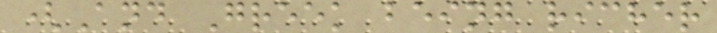(And Greek being richer
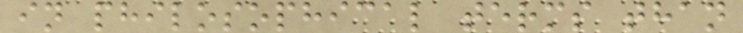in philosophical terms than
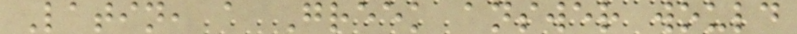Latin, a Greek answer would
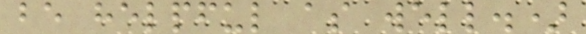be helpful as well.)
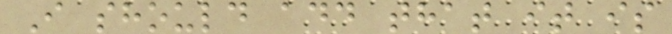I should add that it is
